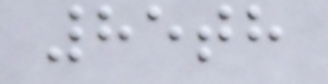85th
